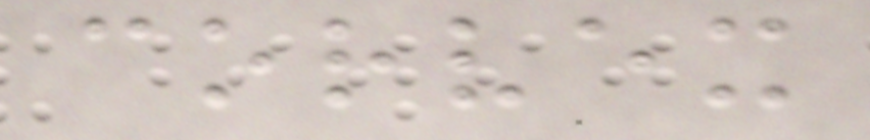corvex
